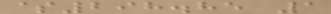$298.85 1
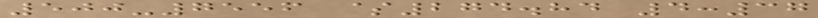500-7556 $274.84 4:37
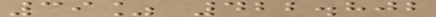39% 422.802
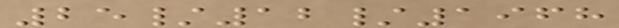25/12/1968
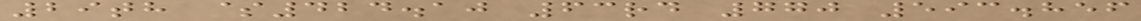29th $424.10 63rd 770 593.856
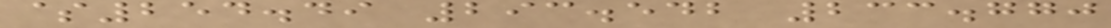$254.49 293.542 233.770
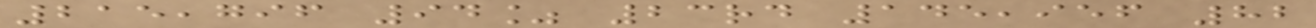215,796 94% 23rd 145,956 82
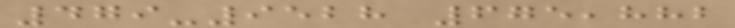479-9528 675,882
